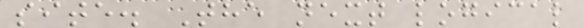site. The next logical
